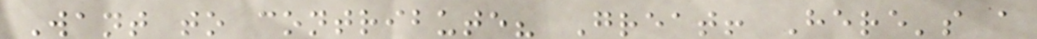Want to contribute? Great! Here's a
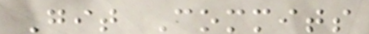Git Commits
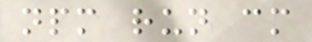npm run cm
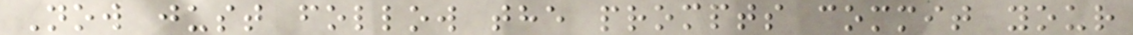Now just follow the prompts commit your
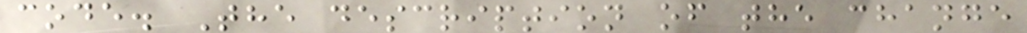code. The description of the change
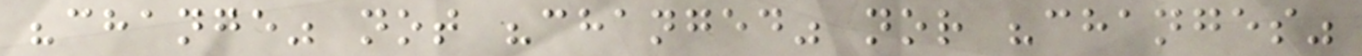"change" not "changed" nor "changes"
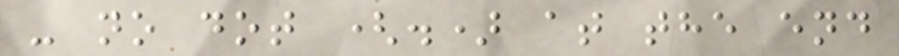- no dot (.) at the end
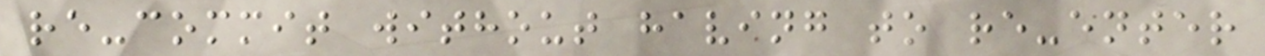re-commit without having to re-enter
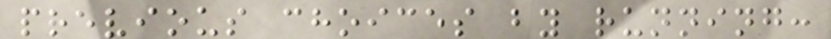previous choices by running:
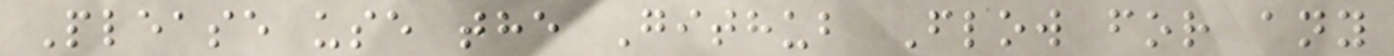Please use the Github Flow for any
